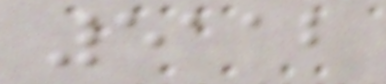5112
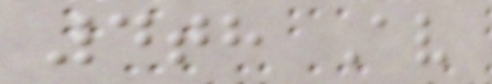4th Av
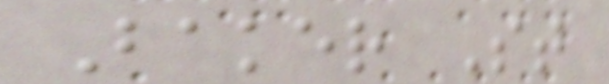Baker St
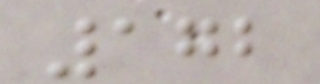172
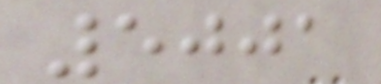5001
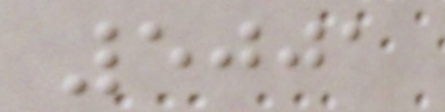5001
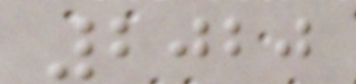2020
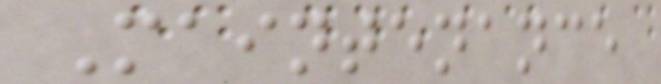Maintenance
